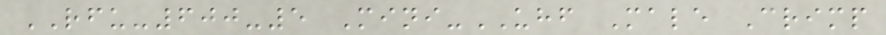RFU-600-5 Mini-UHF Male Crimp
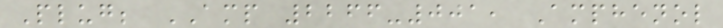Plug; AMP 2266-001, Amphenol
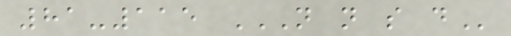81-115 N N S D
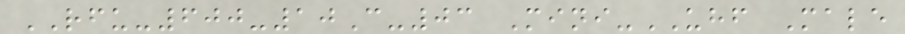RFU-600-10C-03 Mini-UHF Male
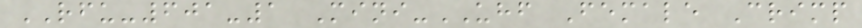RFU-601-1 Mini-UHF Female Crimp
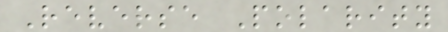Reverse Polarity
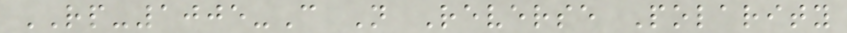RP-1005-C N Reverse Polarity
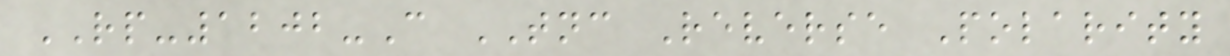RP-1202-C TNC Reverse Polarity
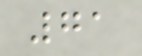71
